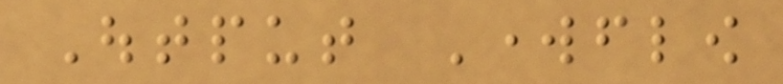Output Workflow
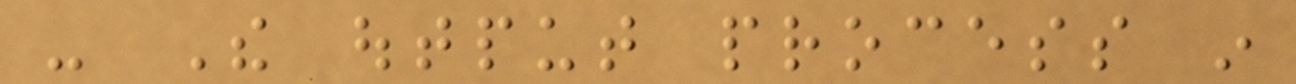- The output process in
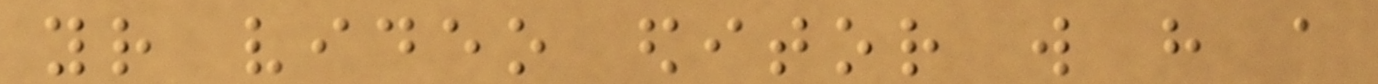your video editor will have a
